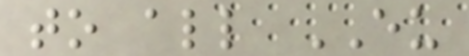to all EU
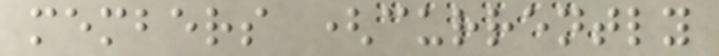members (currently
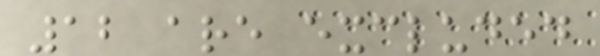12 are excluded
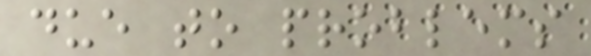due to problems
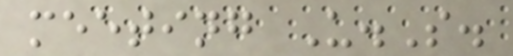meeting U.S.
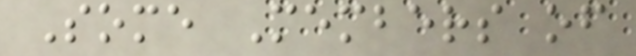Some Members of
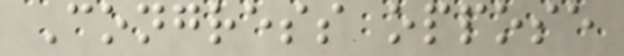Congress oppose
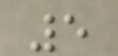5
